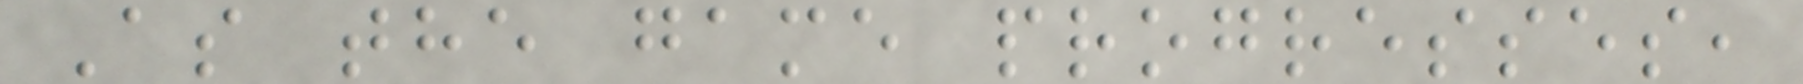As the game progresses,
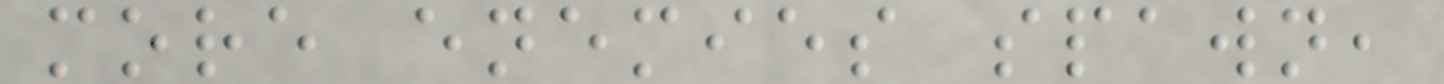more enemies spawn,
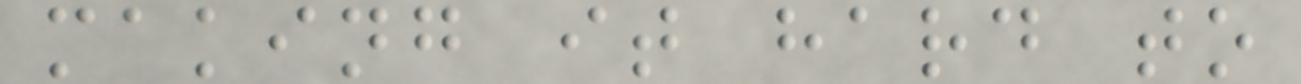making it hard to
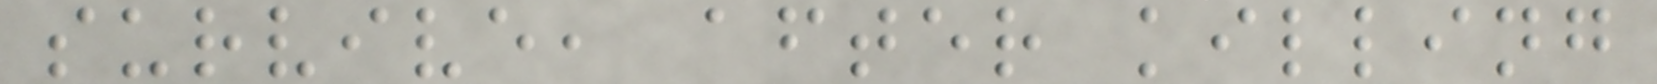survive, after killing
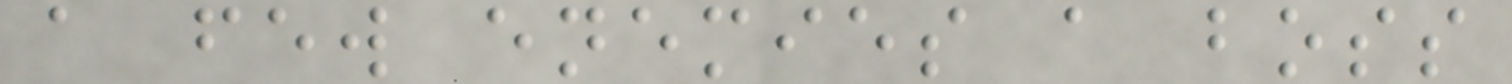a few enemies a boss
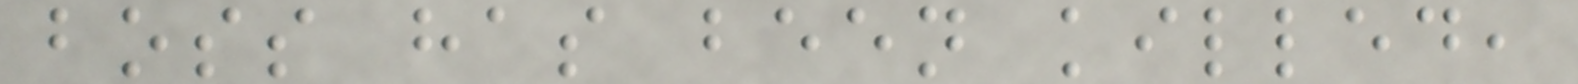boss has been killed,
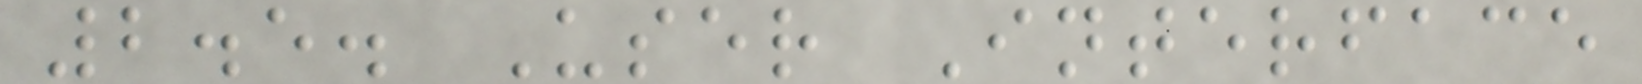2.5. User Interface
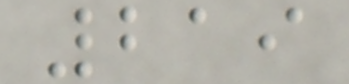219
